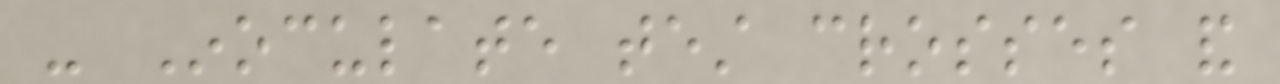- Inoculate test crosses and
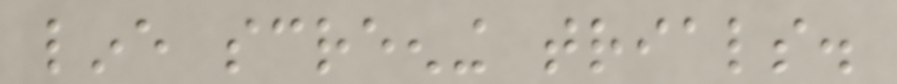line screening trials.
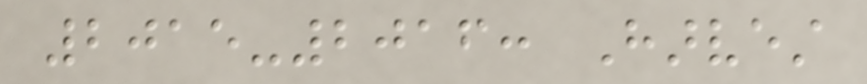2015-2016: Harvest
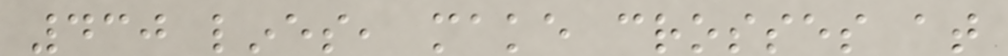430 lines, make crosses at
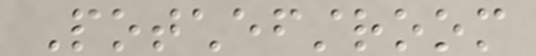Potchefstroom
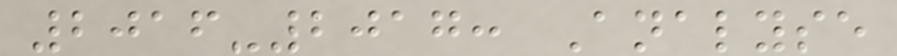2016-2017: Analyse
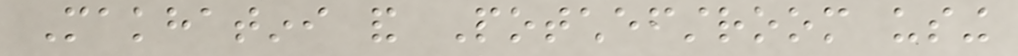Makhatini and Potchefstroom using
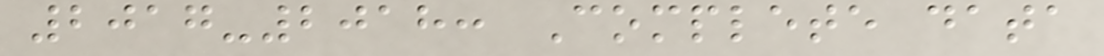2017-2018: Complete data
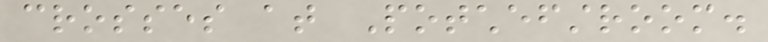crosses at Potchefstroom.
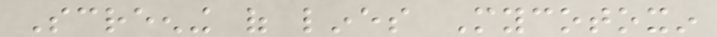Screening of lines Mycotoxin
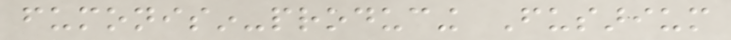fumonisin-producing Fusarium
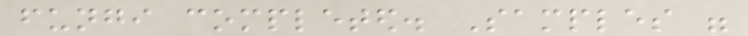fungi completed. Samples were
